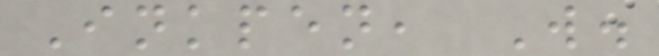Inkpen, W.
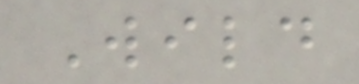Wild
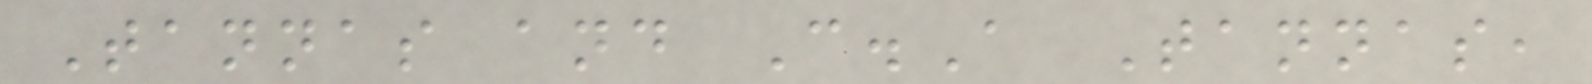Tannas and C.A Tannas,
